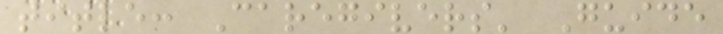title: Caregivers' Guide
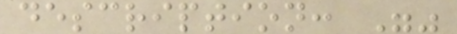description: ""
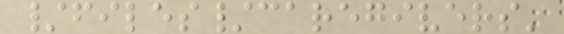/files/caregivers'
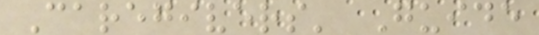Caregivers' Guide
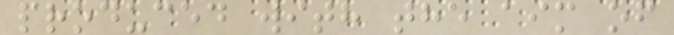produced with the aim of
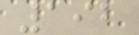192
